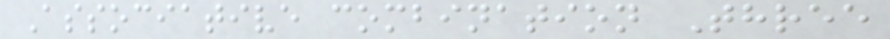Associative combination Three
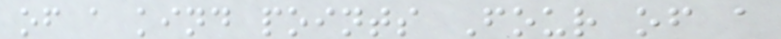of a kind points Four of a
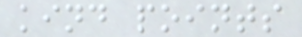kind points
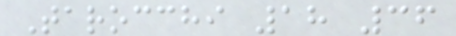Tarocchi 18 36
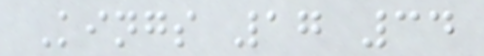Kings 17 34
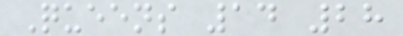Queens 14 28
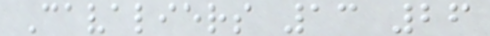Cavaliers 13 26
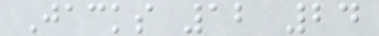Jacks 12 24
